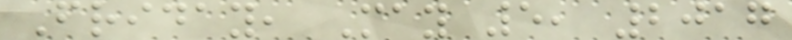Friday, May 5, 2017
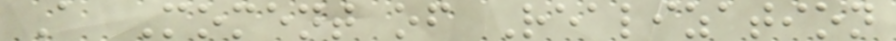A Moment of Realization
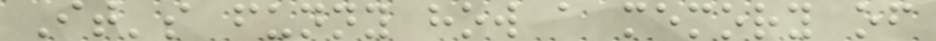It's funny how a memory of
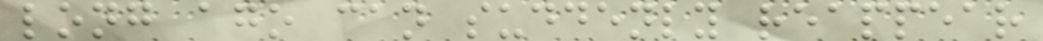long ago can suddenly reappear
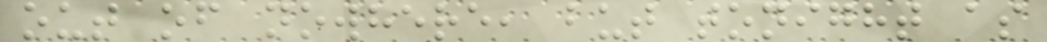out of nowhere, but tonight as
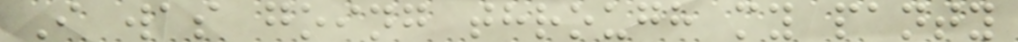I was going through my panty
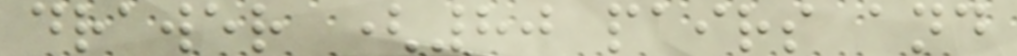drawer (80 pairs and
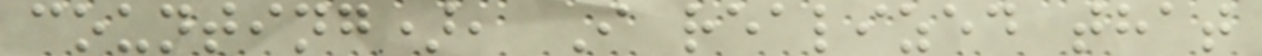counting), I realized that
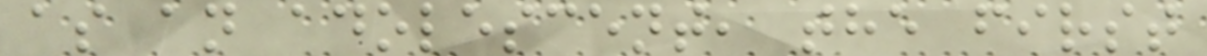as an adolescent, the first
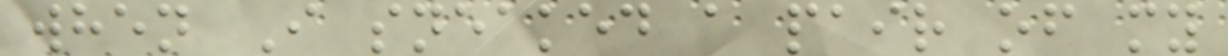when I sneaked a pair of my
